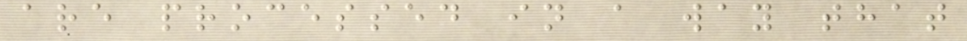are processed in a way that
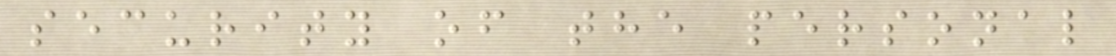security of the personal
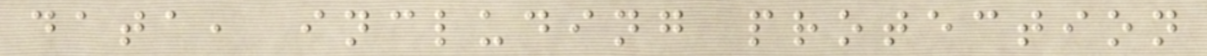data, including protection
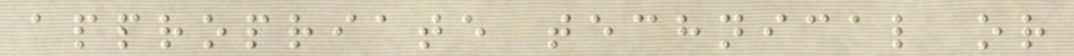appropriate technical or
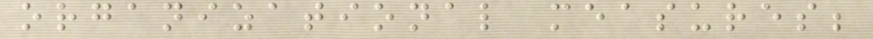organizational measures;
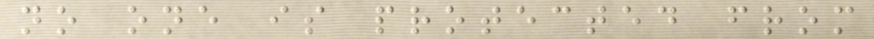no one is protected from
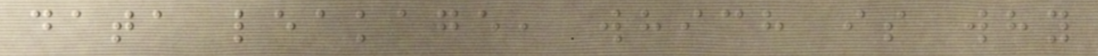data leakage, which is why
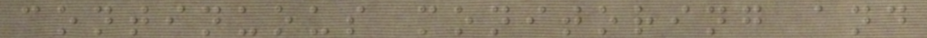continuous monitoring and
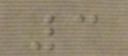3
